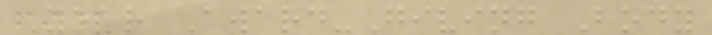Year Award-Giving Body
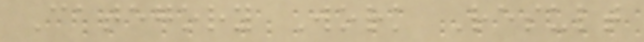Category Work Result
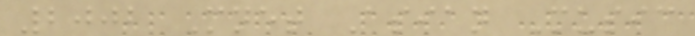2002 Mnet Asian Music
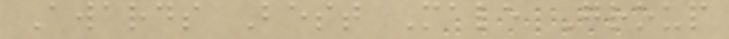Awards Best Male Group
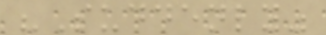"Suddenly"
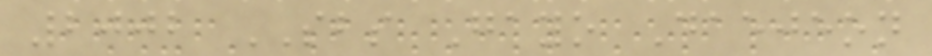2002 SBS Gayo Daejeon
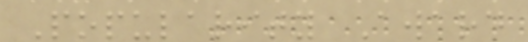Popularity Award
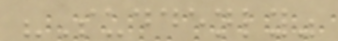"Suddenly"
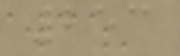253
